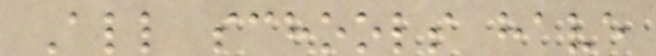All schools have
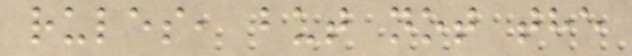rules, but not the
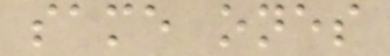same ones
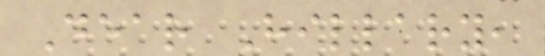Dear Hillary,
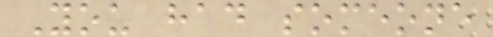You had someone
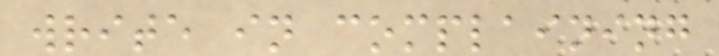write in complaining
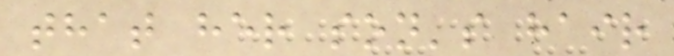that her son's hair
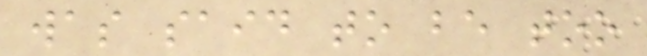was said to be too
